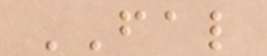FAL
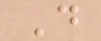D
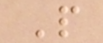P
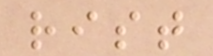rist
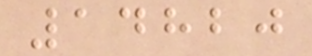14820
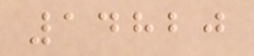14820
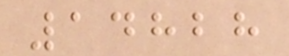14828
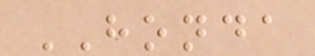HONDA
